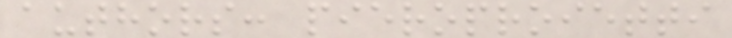authors: pieroproietti
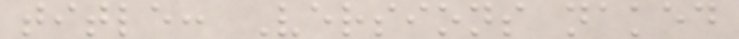title: Versions naked
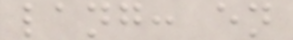lang: en
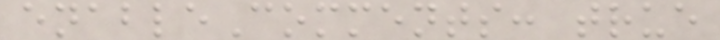enableComments: true
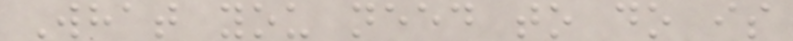What you need to do is
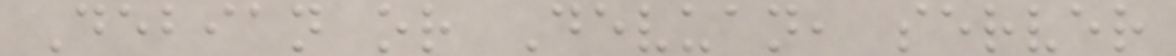Debian or Devuan, server
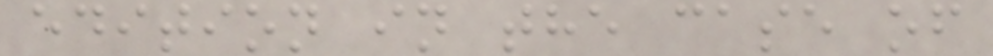edition in the case of
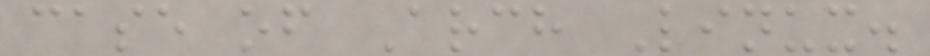case of Arch Linux.
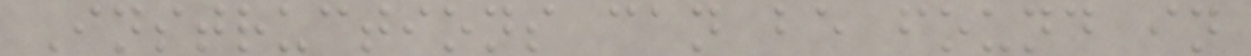Instructions can be found in
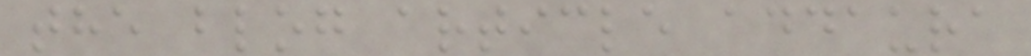the blog article addaura
